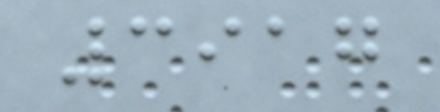3917
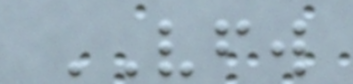VFW
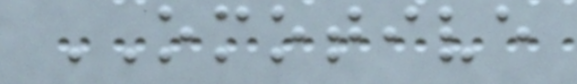OMOTIVE
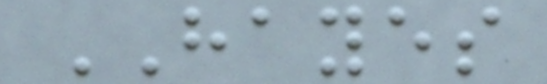HAYES
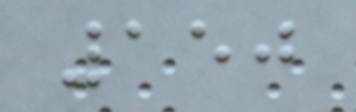150
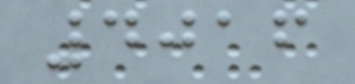4016
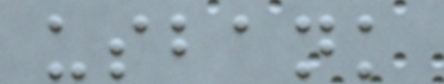usbank
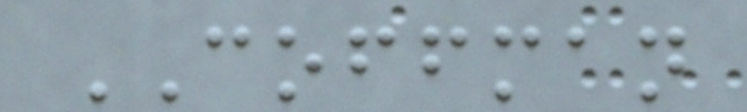COFFMAN
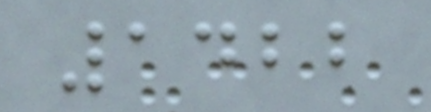1422
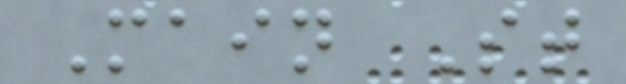Main St
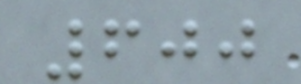600
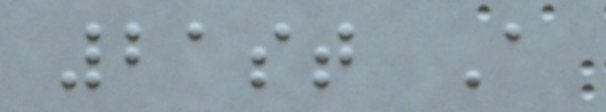21st A
